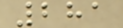281
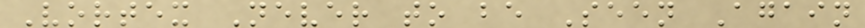Vortex Never to be Seen Again
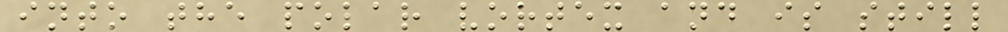into the polar vortex and is still
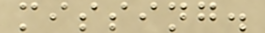missing.
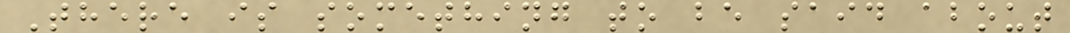There is something to be said about
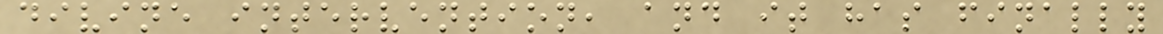divine intervention, and it has finally
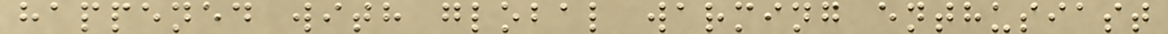happened with global warming enthusiast
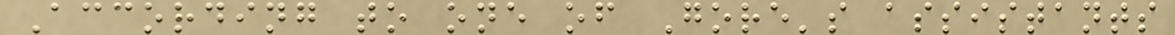According to one of Gore's assistants
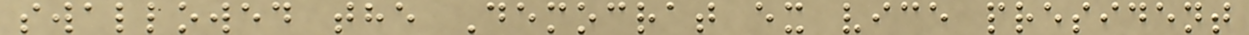swallowed the Democrat ex vice president
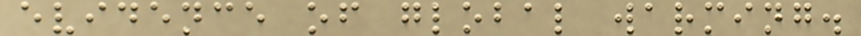evidence of global warming.
